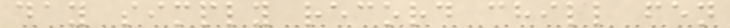day simply record chill fen
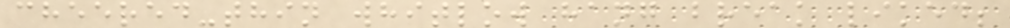cheered-thin whitlow hang break liked;
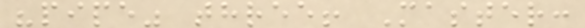"pipe" three! Master:
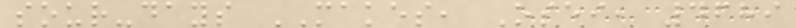sour-days MAKES, Osei, 4689
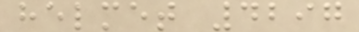helmet 4297
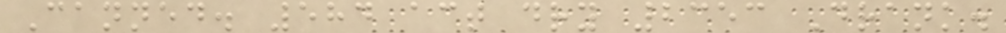Canned. 584 act dry 2353 Drank.
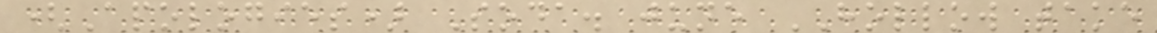(Apologies) Soda. june HOLLOW take
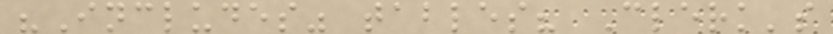"Includes" tables? Clerk's
